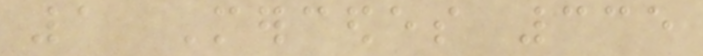1 Mercedes 335
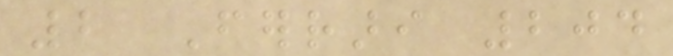2 Ferrari 204
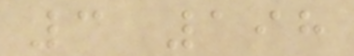3 198
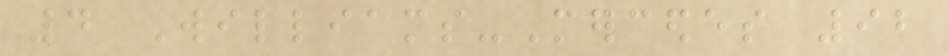4 Williams-Mercedes 92
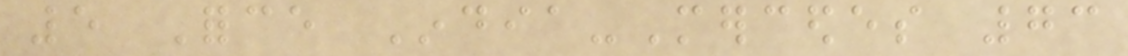5 Force India-Mercedes 73
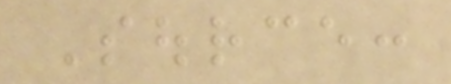Source:
